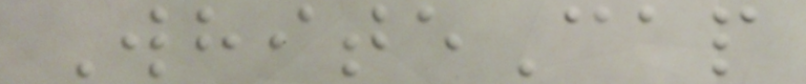WhiteCap
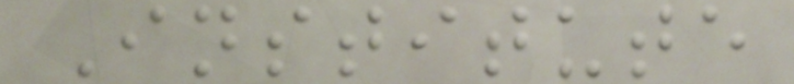Institute
